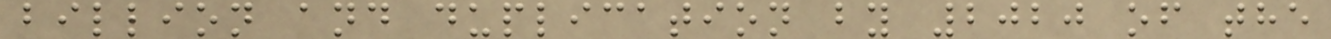billion and duplication by 2020 of the
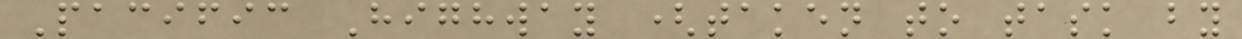Pacific Highway (taken to task by
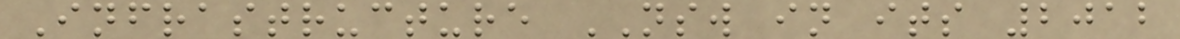Infrastructure NSW in its 2012
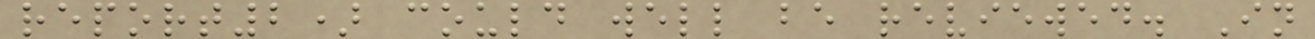report2) could well be reviewed. In
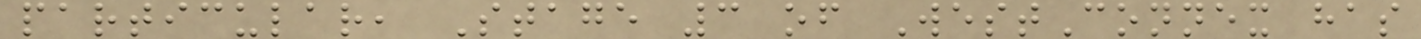particular, Stage 3 of WestConnex has
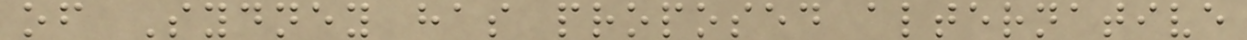of Sydney has proposed alternative
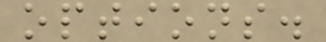options.
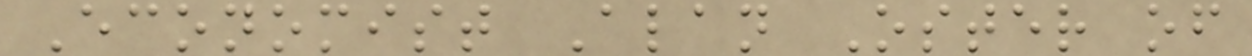Economist Alan Oster of
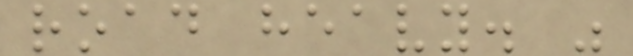road heavy. "
